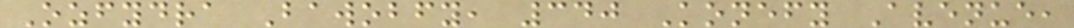Ozfydra Bawobfy, 340 Konefy Avenue,
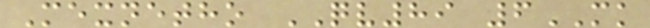Mexnetho QV89 6MK
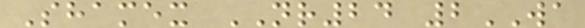Shamex NR24 2WA
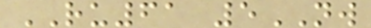RU61 5NW
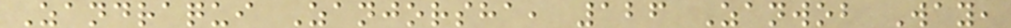Zandraqui Zanjorsha, 126 Zanwob Way,
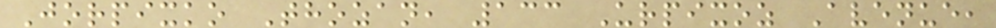Jorpixko Thozan, 133 Urpixoz Avenue,
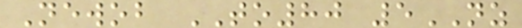Newob TO80 5NZ
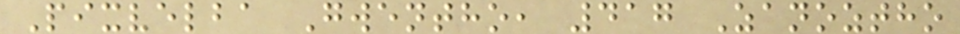Pixvelba Gwentho, 417 Zanoztho
